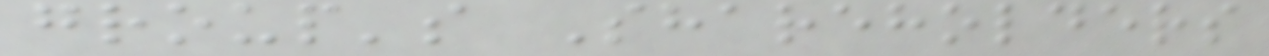group's Shareholders
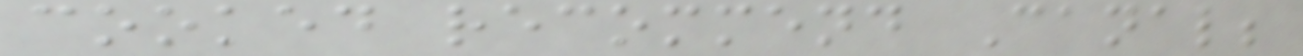cooked recommend Canal;
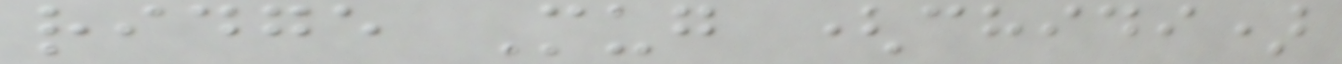ridge Mug (chidi)
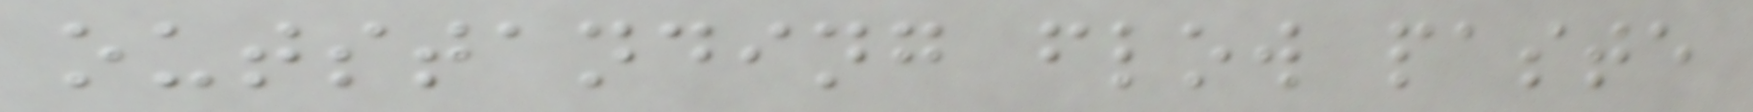outstanding flow paste
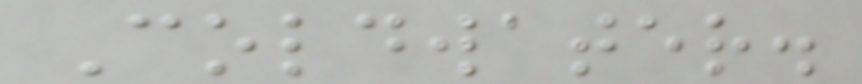Coldwater.
